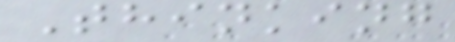Thinking
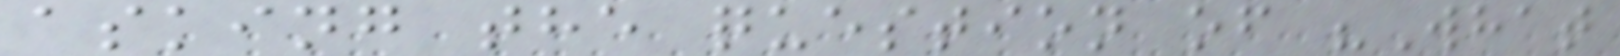asking the question of "What
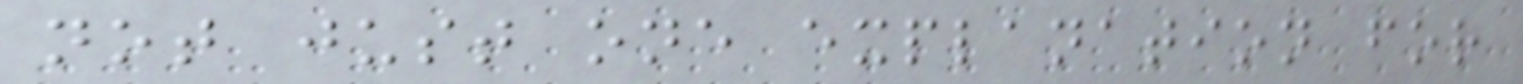not just one explanation for
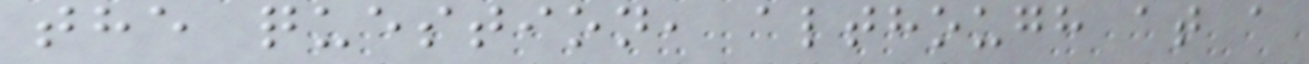the question, although at a
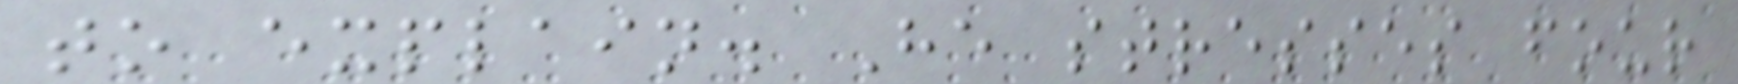to explain. He stresses four
